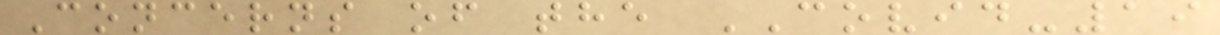Concerns of the COVID-19
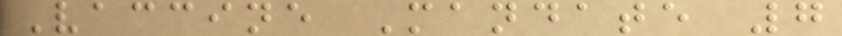Vaccine Mandate 7
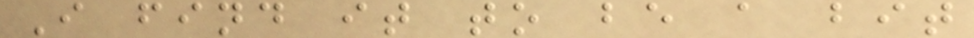I find it to be a bit
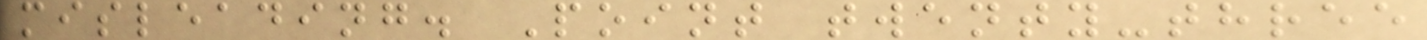misleading. Point twenty-three
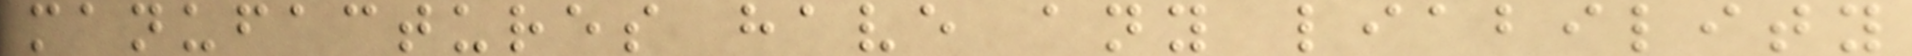manufactures have any liability
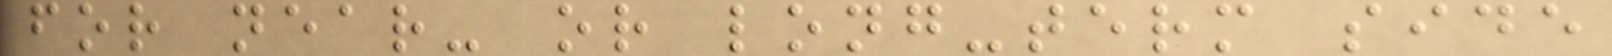for near- or long-term side
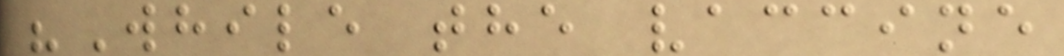"While the vaccine
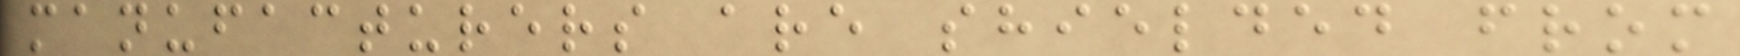manufacturers are shielded from
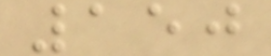150
